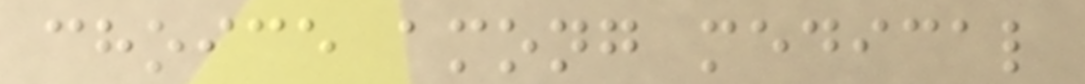choice among medical
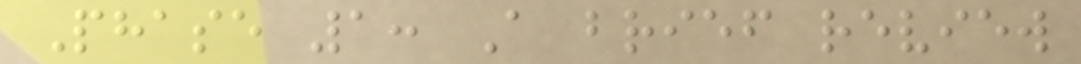Phase 1: A brief review
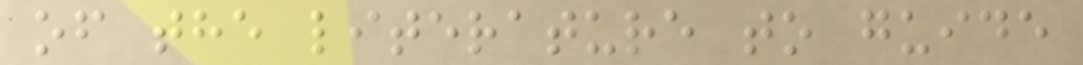of the literature to guide
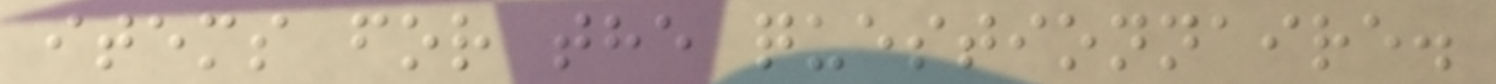items for the questionnaire.
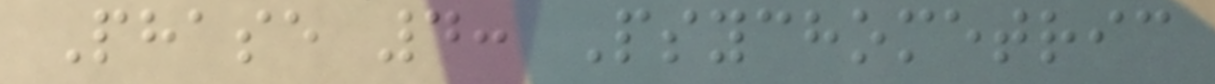Phase 4: Psychometric
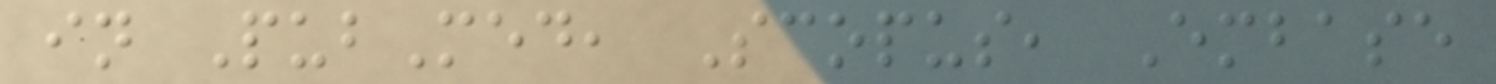in PubMed, Scopus, Embase
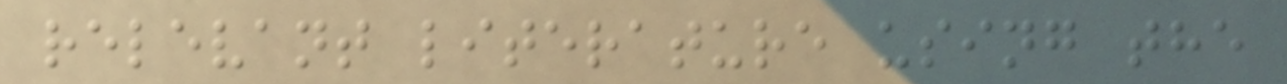relevant literature using the
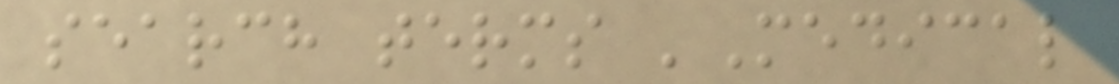search terms 'Medical
